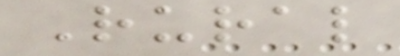Rural
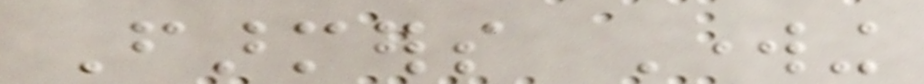Farmers Working
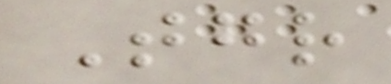Together
